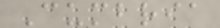Cumbria
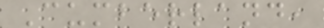Cumberland,
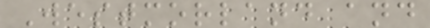Westmorland and
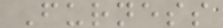Furness
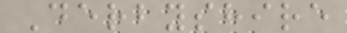Derbyshire
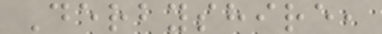Derbyshire,
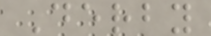Derby
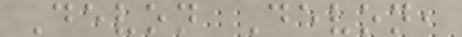Devon Devon,
